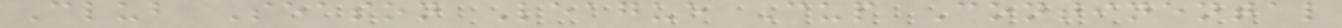Club Season League Cup Continental
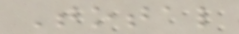Total
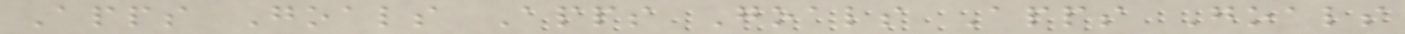Apps Goals Apps Goals Apps Goals
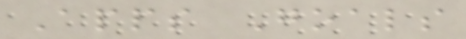Apps Goals
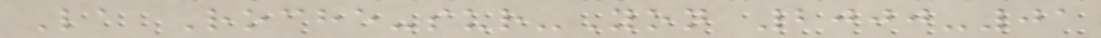La Roche-sur-Yon 2000-01
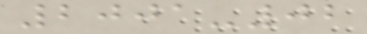2001-02
